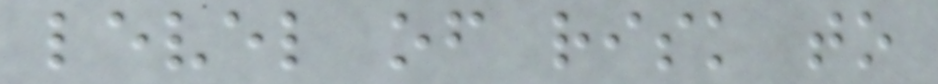level of risk to
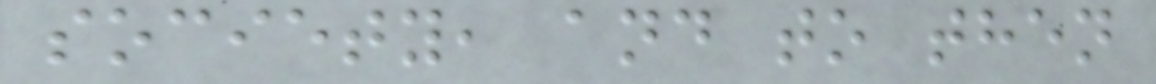society, and to then
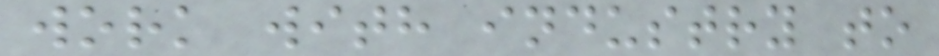work with industry to
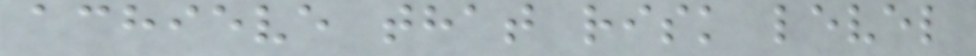achieve that risk level
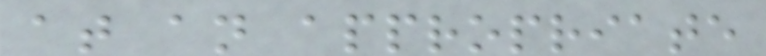at an appropriate
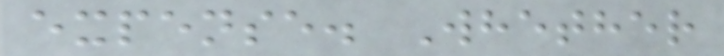expense. Whether
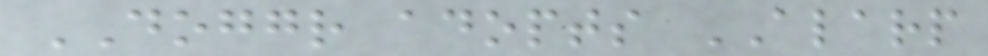DOGGR adopts ALARP
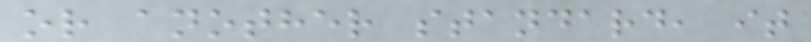or another standard, it
